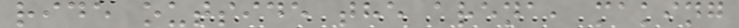ride outside the arena, making
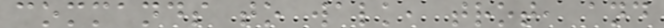commands to walk, trot, and
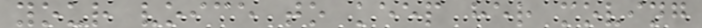your voice to keep her moving
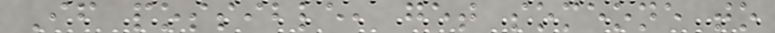If possible, get someone to
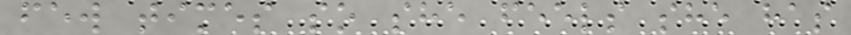few times so she feels she has
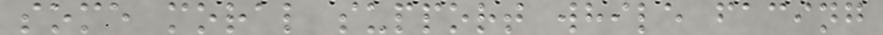some moral support while facing
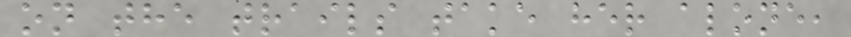on the trails take her alone,
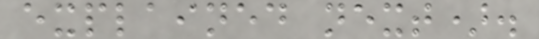explained next).
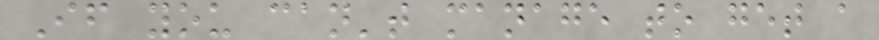If you can't manage to get a
